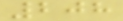208
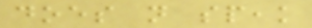does not speak
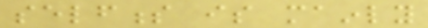selfness is mainly
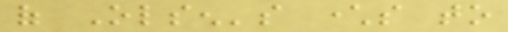of Olsen's characters to
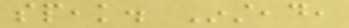speak. Instead,
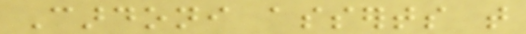Cardoni asserts that
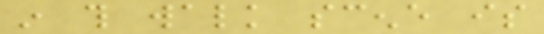in this walk scene is
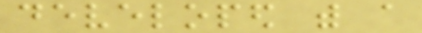developed with a
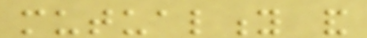mutuality and
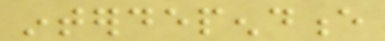interdependence
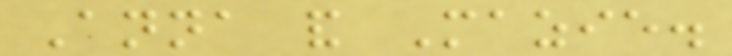Anna and Mazie.
